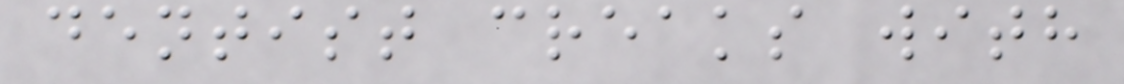dentist creaks with
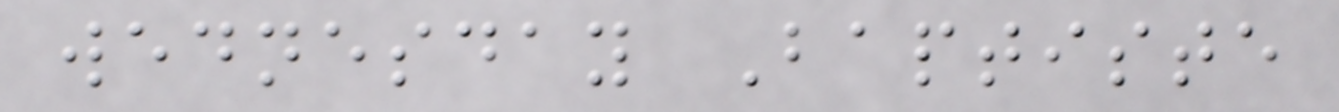wednesday Baptiste
